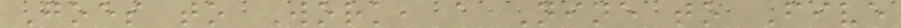Goes to Work, a Nine to Five
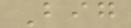Big
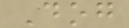Dog
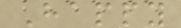Happy
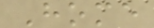Home
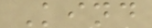Kind
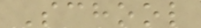School
